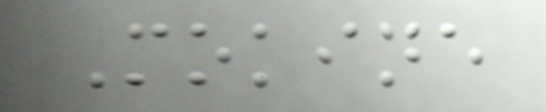Mokine
